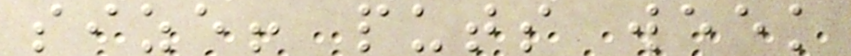size! puts week
